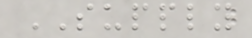SUPPLY
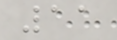11
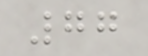77
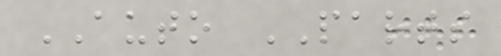AUTO PARTS
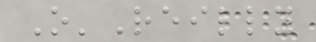O'Reilly
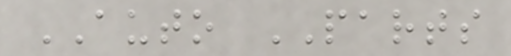AUTO PARTS
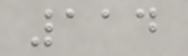114
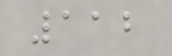112
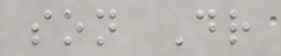son Dr
